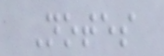Notes
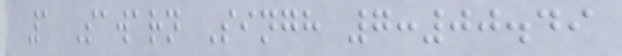1 Sawarn Singh 7:00.49
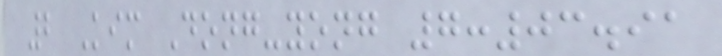2 Kim Dong-yong 7:03.91
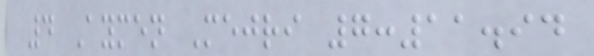4 Aymen Mejri 7:11.94
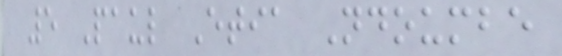5 Paul Etia Ndoumbe
